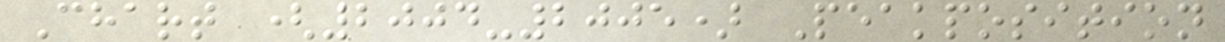Chart (2004-2005) Peakposition
